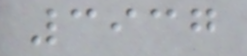3937
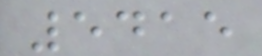5415
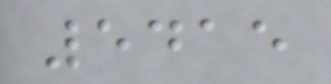5415
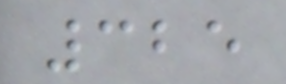325
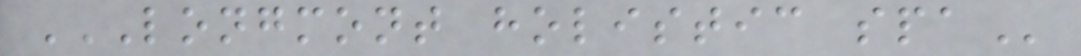LONGMONT HOLISTIC SPA
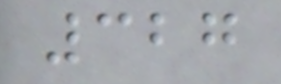327
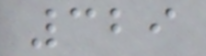329
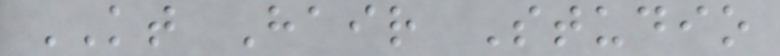KT Hair Studio
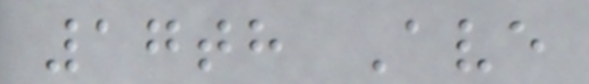17th Ave
